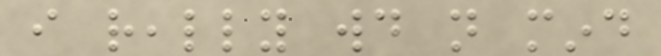i really would not mind
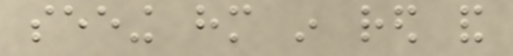seeing him in red and
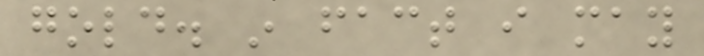gold. in fact i may
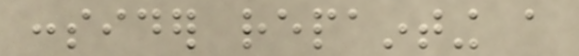consider repainting a
